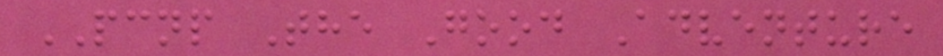PCNP The Good Adventure
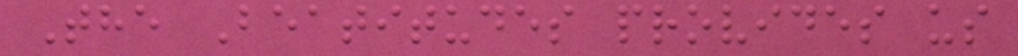The Beatitudes provides us
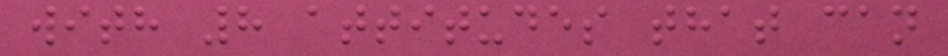with 8 attitudes that can
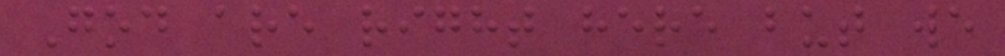God are right here but we
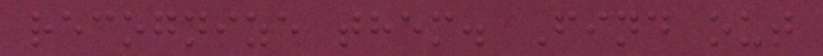recognize them. Find out
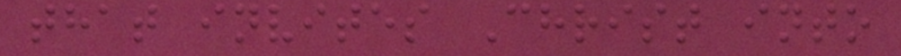that invites Christ into
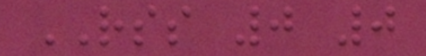RSS 0 0
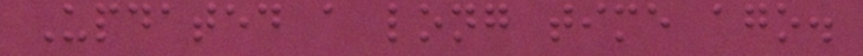Updated a long time ago.
